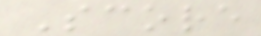Score
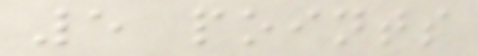5 points
